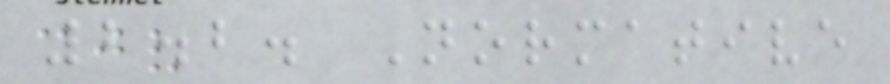2.2. Normative
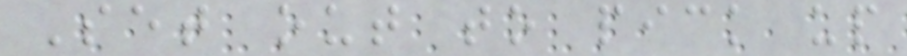Set out to pick up
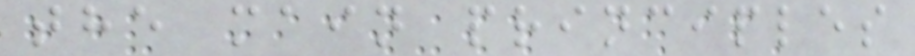the main principles
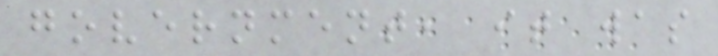government, it was
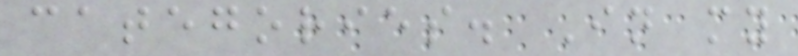categories. In my
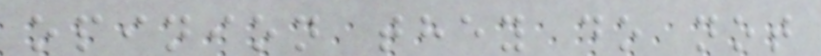opinion they do not
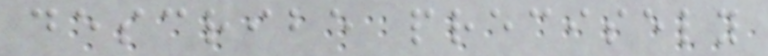describe precisely
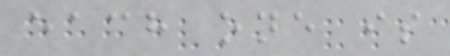each one is
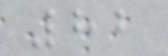82
